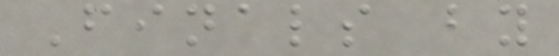Finals by
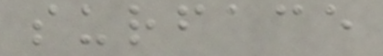surface
